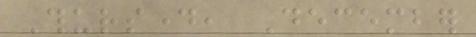Thursday, December
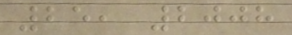25, 2008
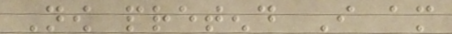Now pretend I am
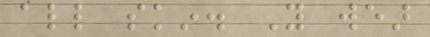all skin. You wear
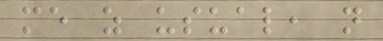me as usual, not
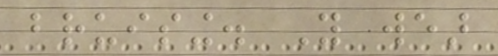bruising. You wear
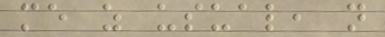me as usual, not
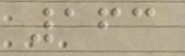163
